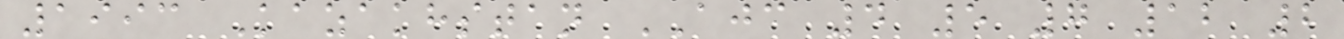1993 Kazakhstan AJC 4 5 7 12 2
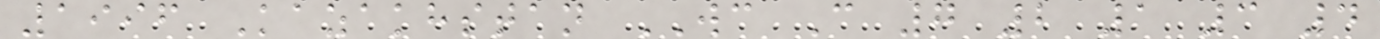1996 Kazakhstan WC C 7 2 1 3 4
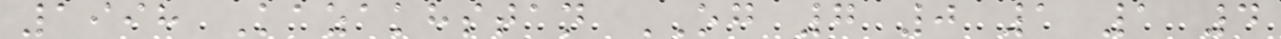1998 Kazakhstan OG 7 0 1 1 4
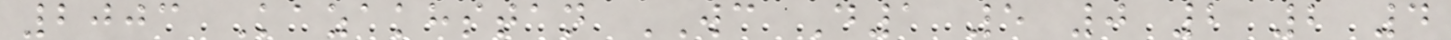2003 Kazakhstan WC D1 5 0 2 2 4
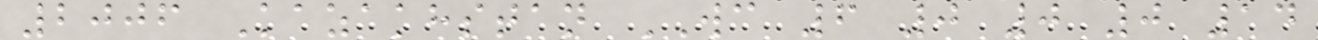2006 Kazakhstan WC 6 0 0 0 14
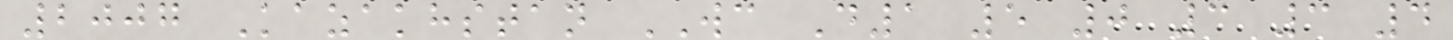2007 Kazakhstan WC D1 5 0 3 3 4
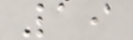19
